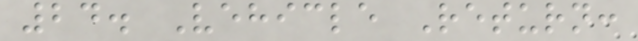24. Vehicle Return:
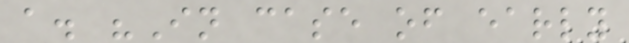a. "In case of early
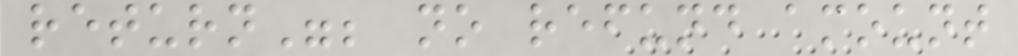return"; no refund amount
